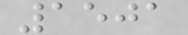1501
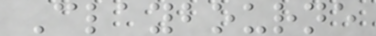Claybourne
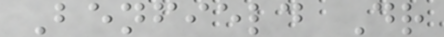Benfield Dr
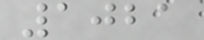1021
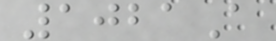1021A
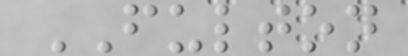FULTON
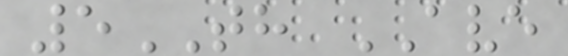5TH AVE
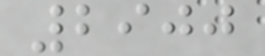2900
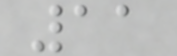11
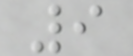9
